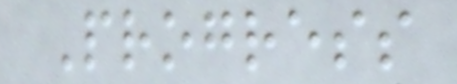Progress
